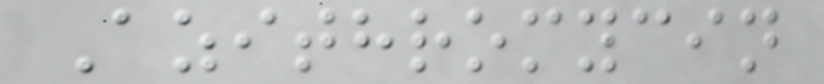Azithromycin
